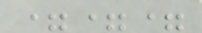===
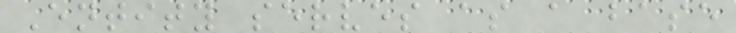Entity serves as a base
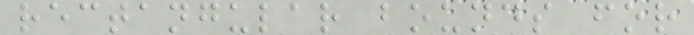rectangular bounds for
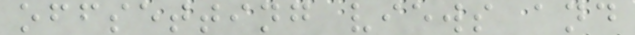offsetting views and
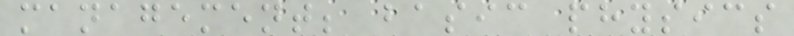management; basic physics
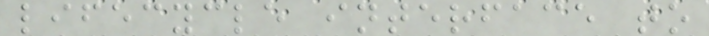lifecycle interface to
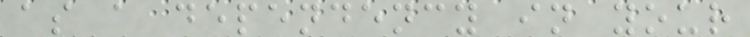as a dependency in your
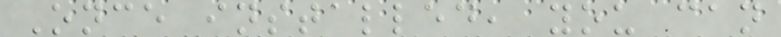Once installed, you can
